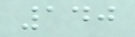140
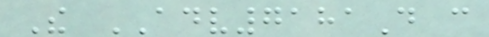The ADV7181D can
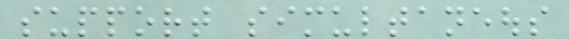support simultaneous
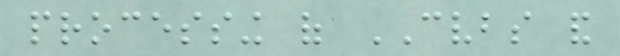processing of CVBS and
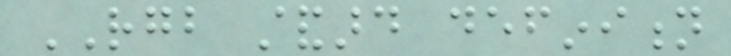RGB standard definition
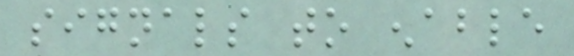signals to enable
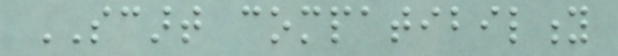SCART compatibility
